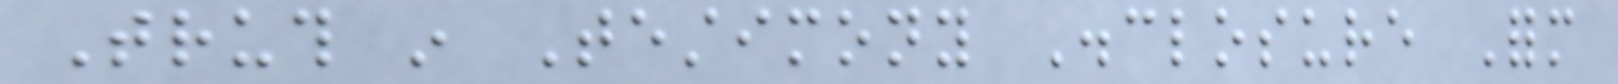Truth in Testimony Disclosure Form
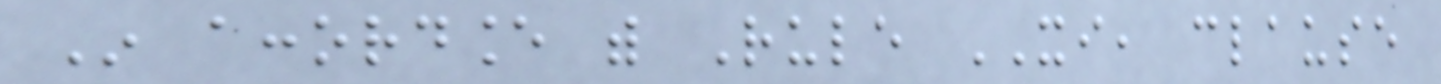In accordance with Rule XI, clause
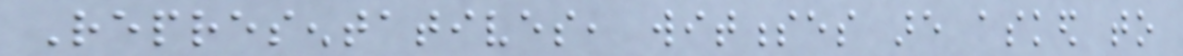Representatives, witnesses are asked to
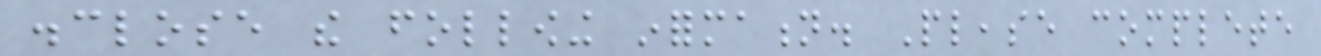disclose the following information. Please complete
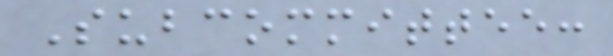Subcommittee:
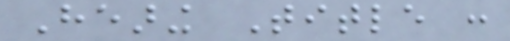Hearing Title :
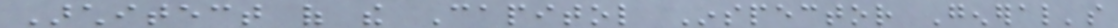Architect of the Capitol Inspector General's
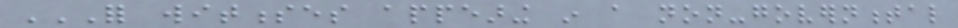FOR WITNESSES APPEARING IN A NON-GOVERNMENTAL
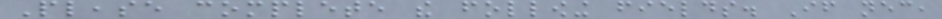Please complete the following fields. If necessary,
